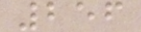256
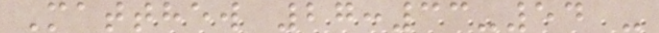Matthew 27:33-54 -
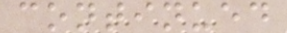continued
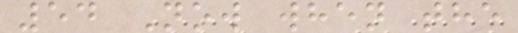54 Now when the
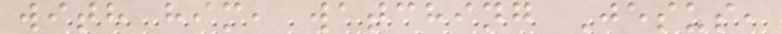with him, watching Jesus,
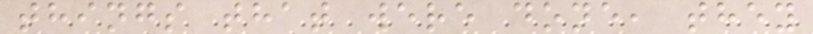things that were done, they
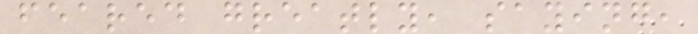feared greatly, saying,
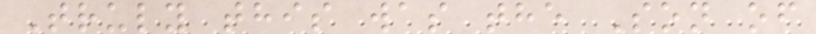Truly this was the Son of
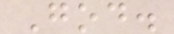God.
